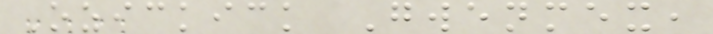Ozickick Gwenmex,
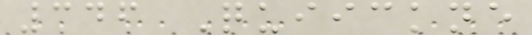346 Quiickne
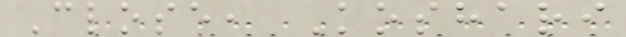Close, Koshari
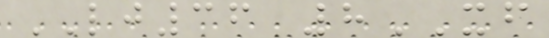LJ36 8XF
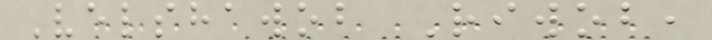Velshawob Riwob,
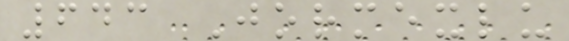643 Jormexlu
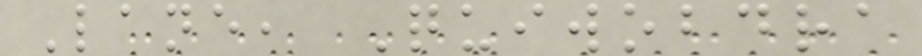Lane, Quiwobdra
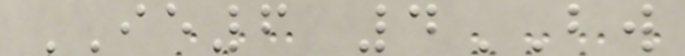IE6 4BW
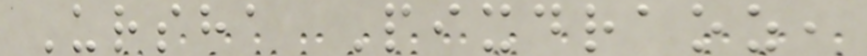Ursha Pixdraoz,
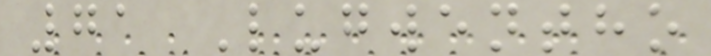71 Lugwentho
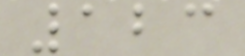123
